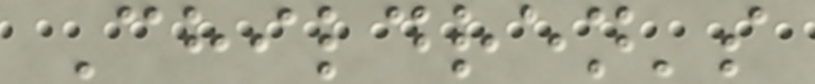Children's
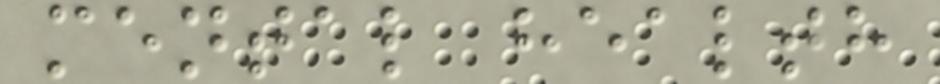mental health
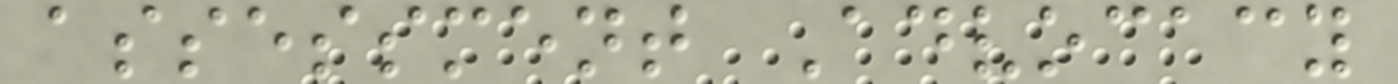assessment Advocacy
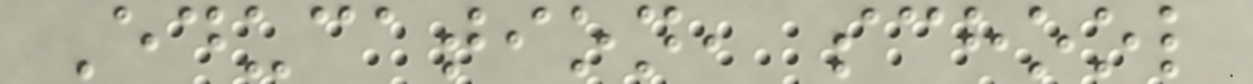Education, school
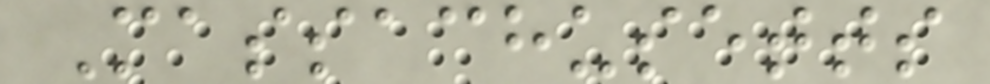Massachusetts
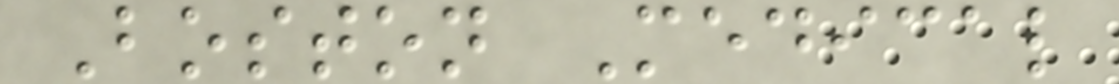Boston Medical
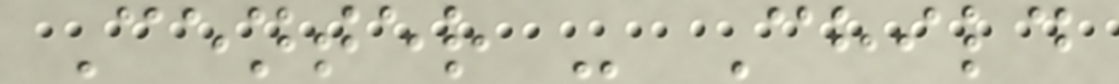Center - Child
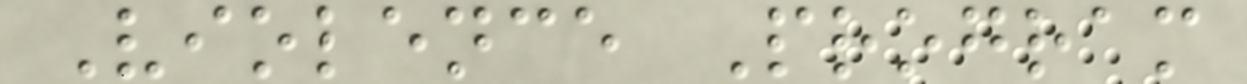Violence Program
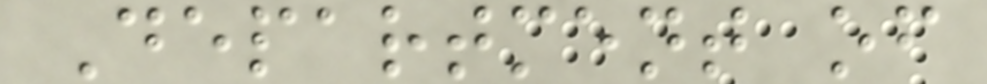Department of
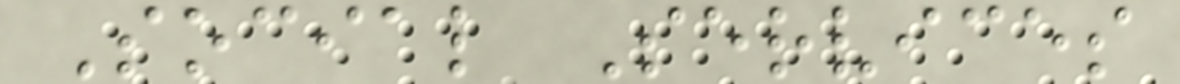Social Services
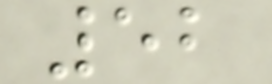52
